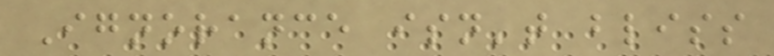Ignorance isn't bliss
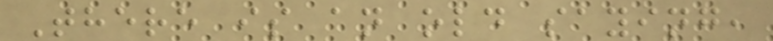There is an old saying,
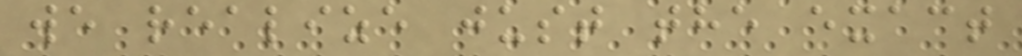we realize just the exact
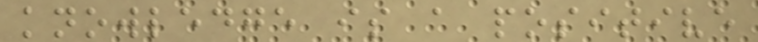knowledge is a positive
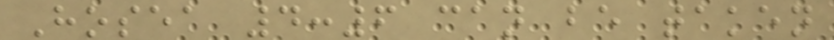Hosea 4:6 can be taken
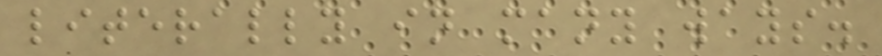literally in many ways.
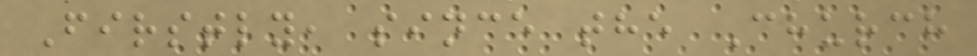Firstly, since the Church
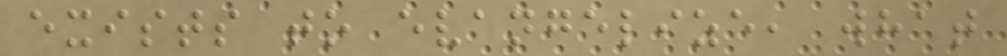exists to evangelize, what
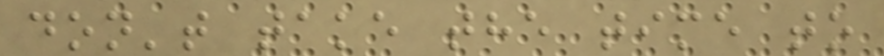don't take the time to
